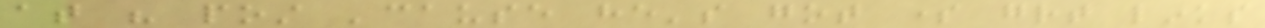at his post 'cause he's got some great links
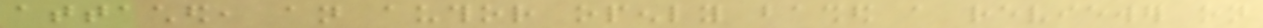attached, an author openly bashed a reviewer on
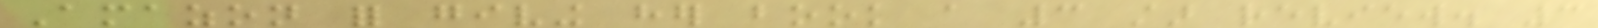Amazon for giving her book a 3 star review. 3
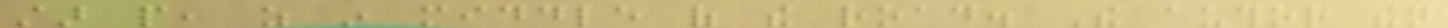star people, as in middle of the road. The author then
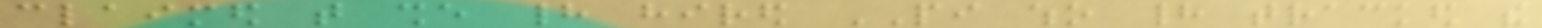claimed that she had hired PI who had tracked the
